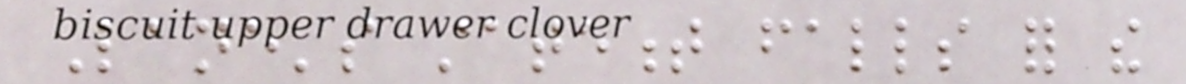Lane's statement falls for the
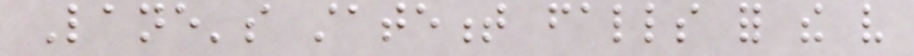Lane's statement falls for the very
